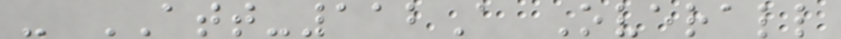- ATT-112A Overall
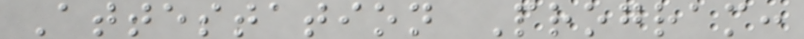Attestation Program:
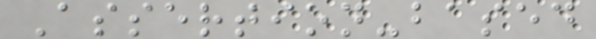Assertion-based
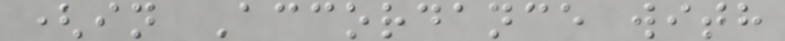(in Accordance with
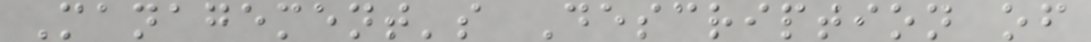Management's Description of
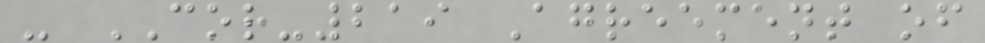- COR-219 Agreement of
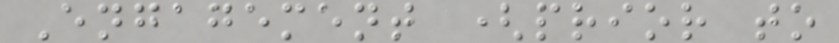Engagement (prior to
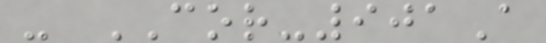- COR-901A
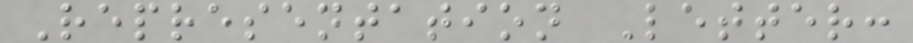Representation Letter:
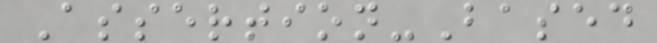Assertion-Based
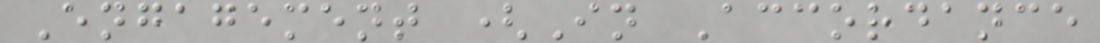Engagement (In Accordance
